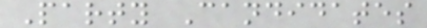Party Candidates
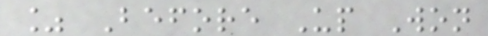% Before Up Won
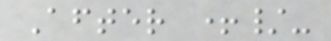After +/-
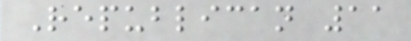Republican 11
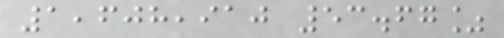1,608,910 53.67%
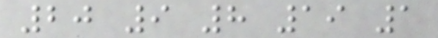20 9 8 19 1
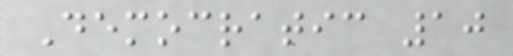Democratic 10
